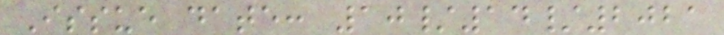Issue date: 10/14/2021
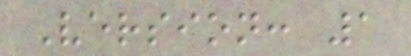Version: 1
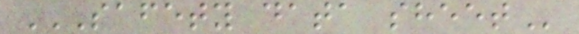SAFETY DATA SHEET
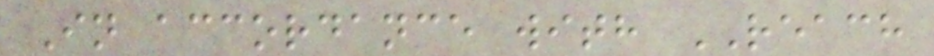In accordance with REACH
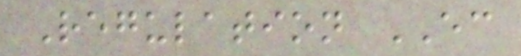Regulation EC
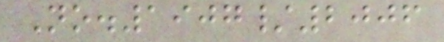No.1907/2006
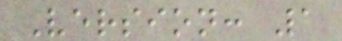Version: 1
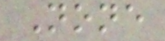None
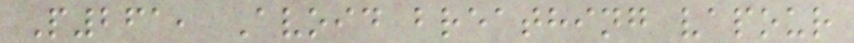P261, Avoid breathing vapour
